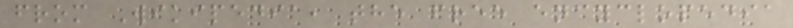from Wikipedia, the free encyclopedia
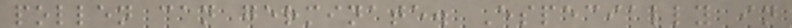pollen can germinate. Especially in
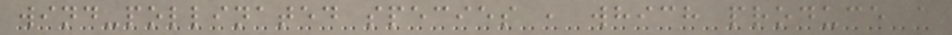wind-pollinated species , which produce a
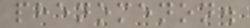phenomenon.
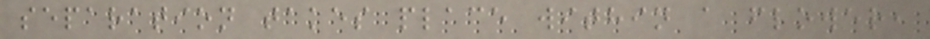separation takes place within a flower,
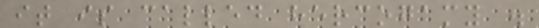it is called hercogamy .
